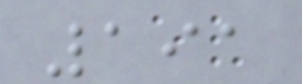191
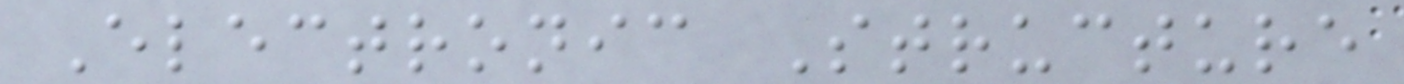Electronic Structure
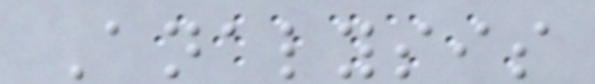Analysis
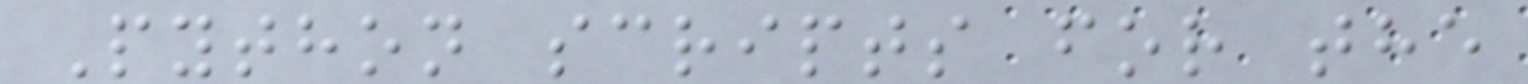Python scripts for the
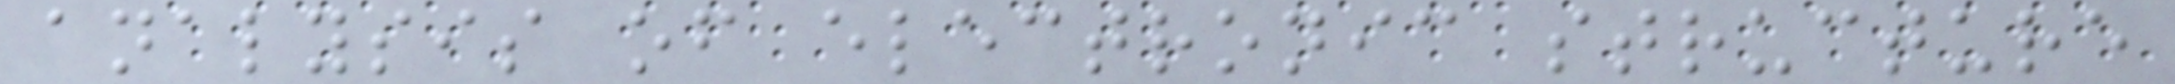analysis of electronic structure
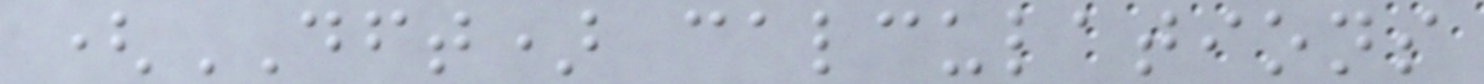(DFT) calculations
